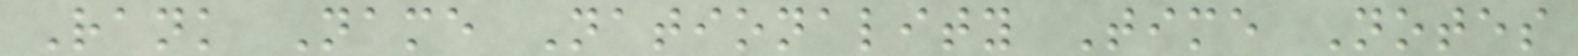Rank Name Nationality Time Notes
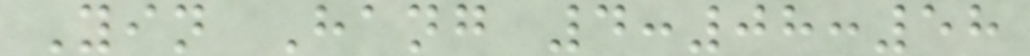Yin Hang 4:08:58
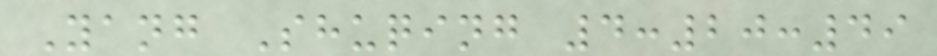Yang Shuqing 4:20:49
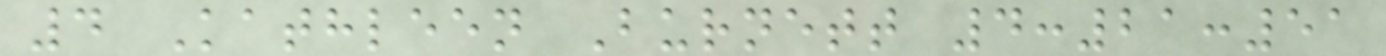4 Kathleen Burnett 4:21:51
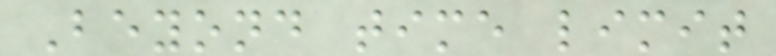Beyond time limit
